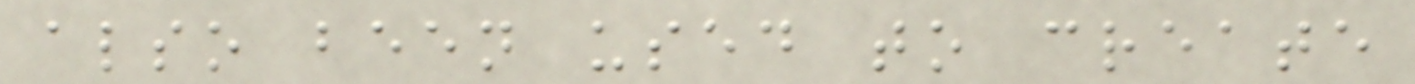also been used to create
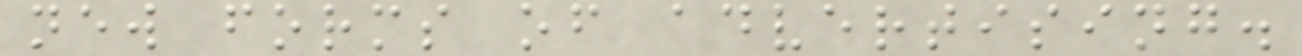new forms of advertising.
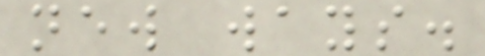new ways.
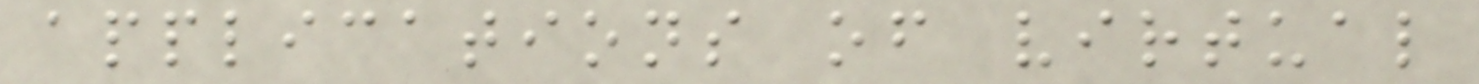applications of virtual
